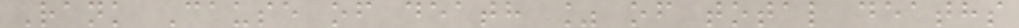Rank Cause of death % of total deaths
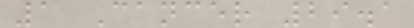1 Cancer 29.1
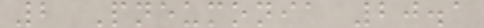2 Pneumonia 20.1
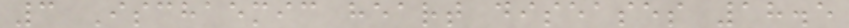3 Ischaemic heart diseases 18.5
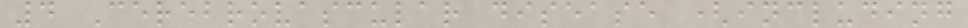4 Cerebrovascular disease (including
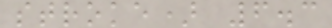stroke) 6.3
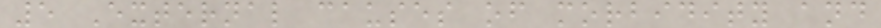5 External causes of morbidity and
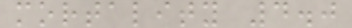mortality 4.0
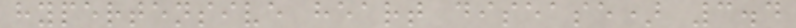hypertensive heart disease) 3.4
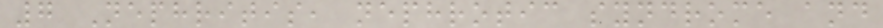7 Nephritis, nephrotic syndrome and
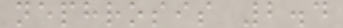nephrosis 2.4
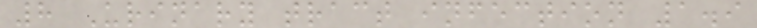8 Urinary tract infection 1.9
